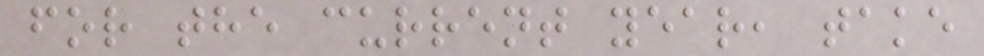for the current year, take
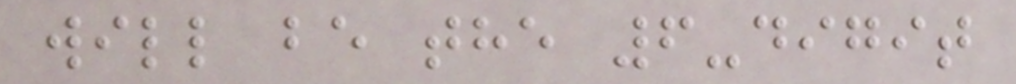will be the 6-digit
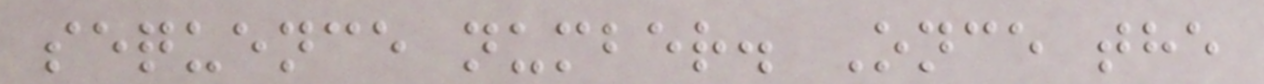sequence number. Once the
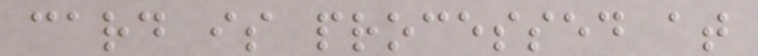card is processed at
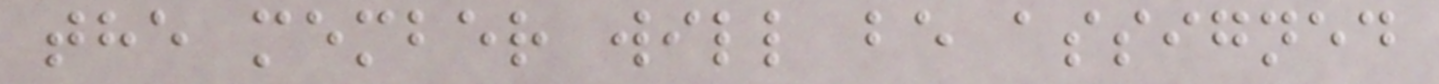the member will be assigned
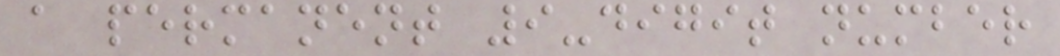a permanent 9-digit number
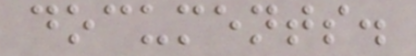documents.
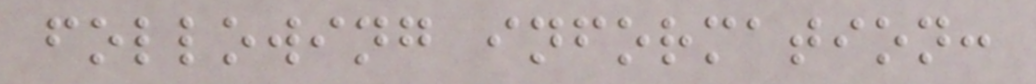following information:
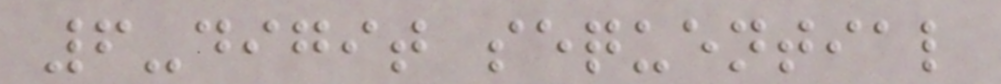6-digit sequential
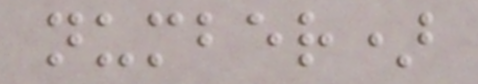number)
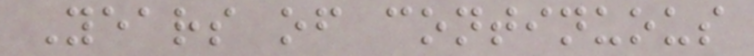Years of continuous
